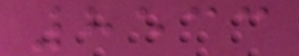8533
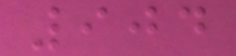904
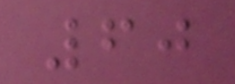60
